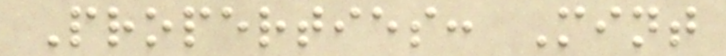Properties: Mint
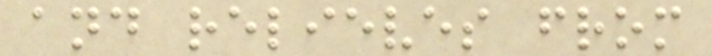and relieves from
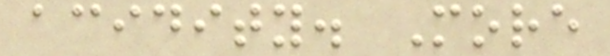acidity. More
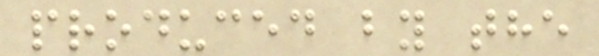produced by the
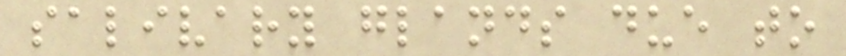salivary glands due to
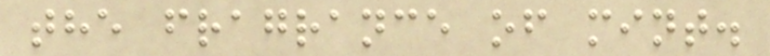the fragrance of mint.
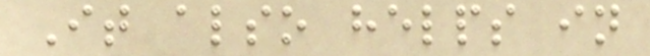It also helps in
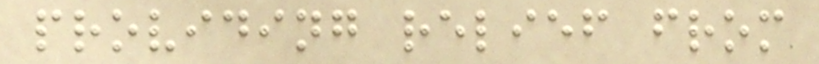providing relief from
